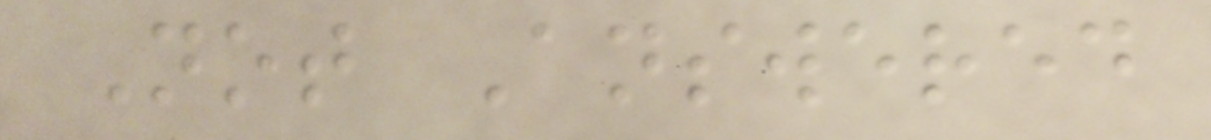Not Answered
